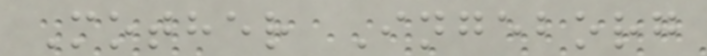Mother Ingeborg
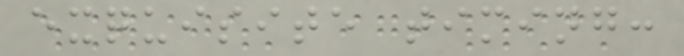exquisite timing:
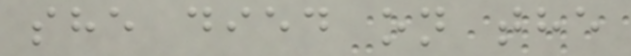she died on the
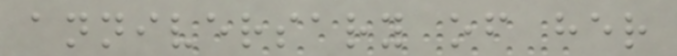anniversary of her
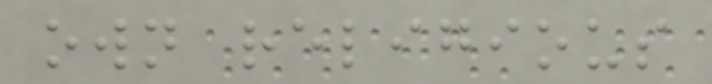own religious
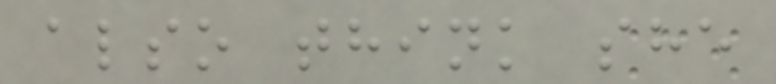also think she
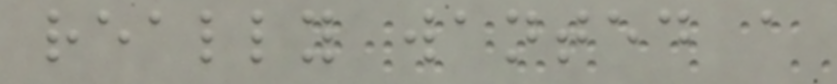really wanted a
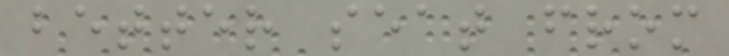better seat from
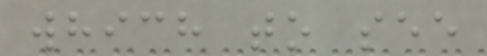which to see
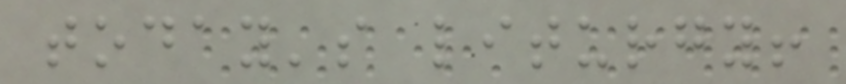today's liturgy!
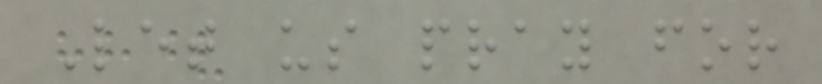Let us pray for
